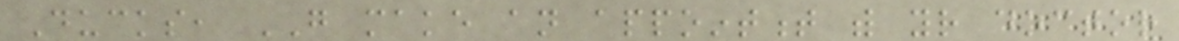Ducks, GO make an appointment with your doctor
